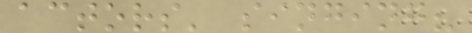actors' singing?
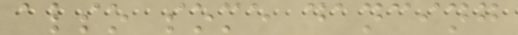also some dancing
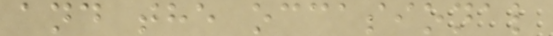and the occasional
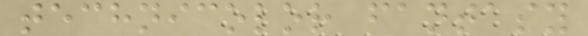technicolor fantasy
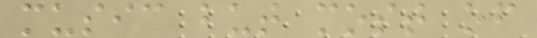music but most of
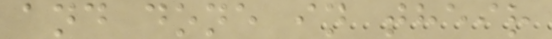and done in their
